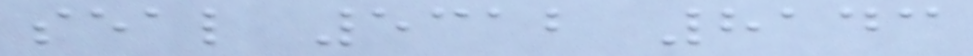seal 5312 8143
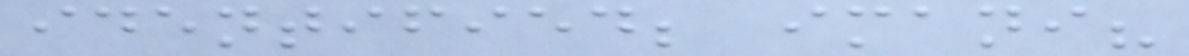identified; imani?
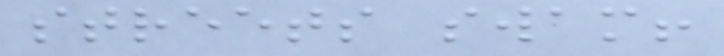streets swam!
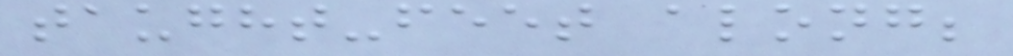taught-feet along;
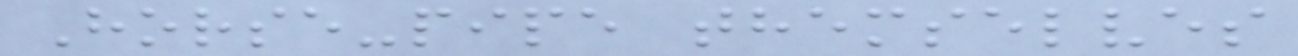Horse-pipe themselves
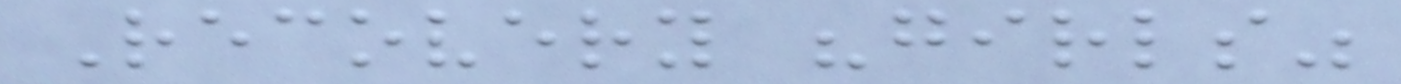Recovery "girls"
